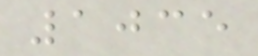1035
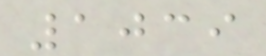1039
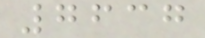7637
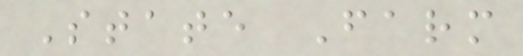State Farm
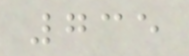735
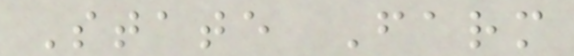State Farm
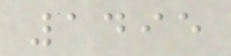1495
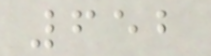652
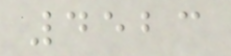4523
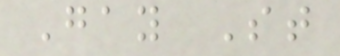Gay St
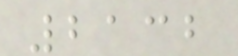2132
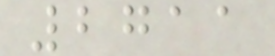2711
